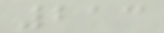213
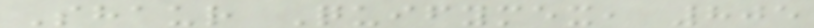Shaur Quifymex, 805
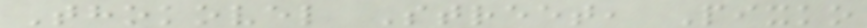Thokovel Street, Pixko
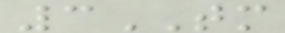3TM
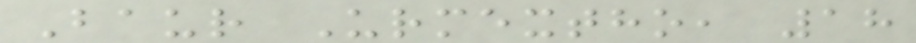Baur Urmextho, 18
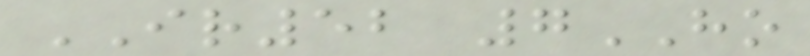IR52 7HO
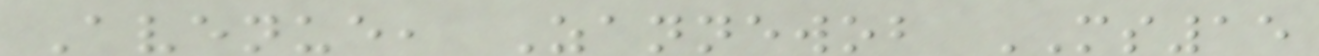Avenue, Zannewob MS15
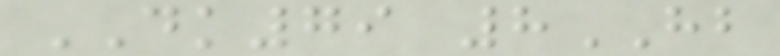DK79 8HB
